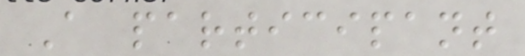A participant
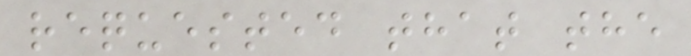requested that the
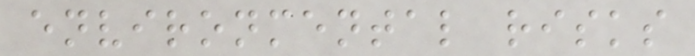environmental risks
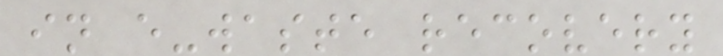in e-waste recovery
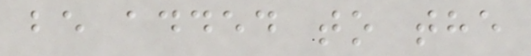be added to the
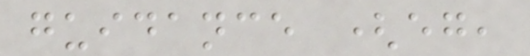guidance (eg,
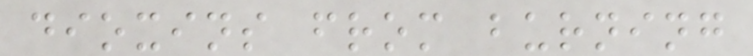dioxins from burning
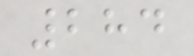284
